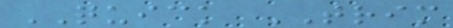QUICK TRIM
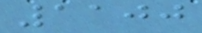1100
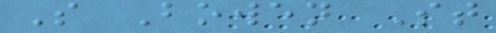S Bowen St
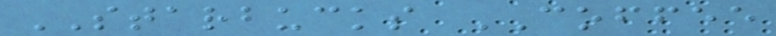STARBUCKS COFFEE
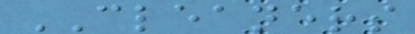CLEANERS
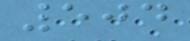504
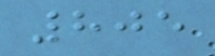805
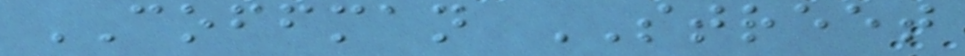COFFMAN STREET
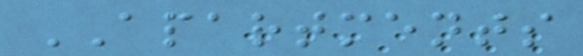APARTMENTS
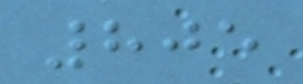805
